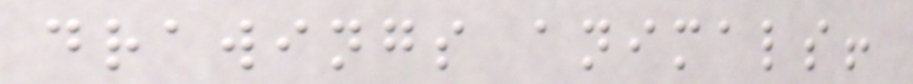drawings animals!
